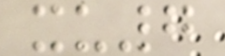xu7
